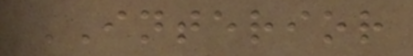INTERIOR
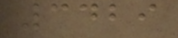3429
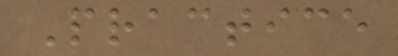Practice
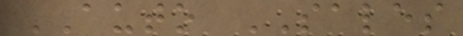AUTO SALES
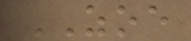ZOE
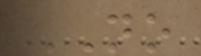NO
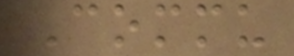Commu
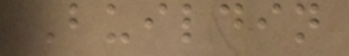Buildin
